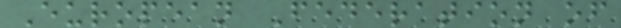European Federation of
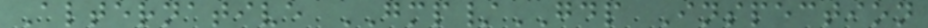Alternative GMP/GDP Inspection
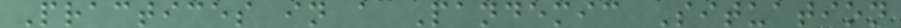Practices in a Pandemic Situation
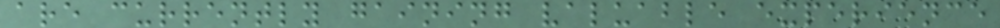are currently gaining valuable experience
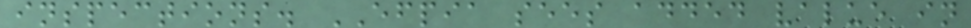inspections. EFPIA sees added value in
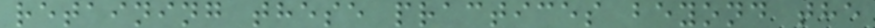retaining these practices beyond the
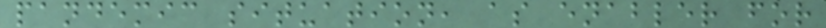pandemic situation, as enabler for
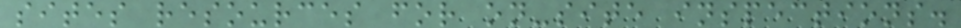sites resources for on-site inspections.
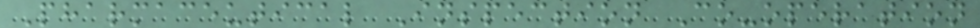Pharmaceutical Inspection Co-operation
